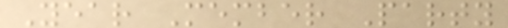Year Member Party
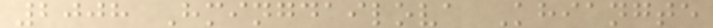2008 Hmingdailova Khiangte
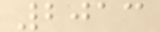2013
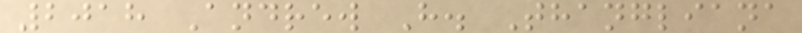2018 Andrew H. Thangliana
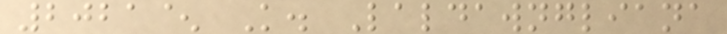2021^ K. Laldawngliana
